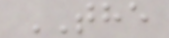THE
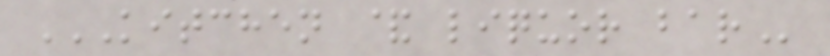KITCHEN & LIQUOR BAR
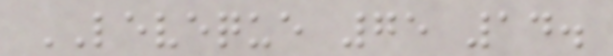LEVEQUE 75 14.
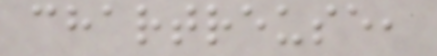chartreuse,
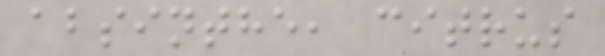absinthe, citrus
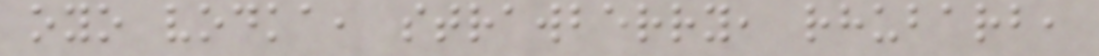oyo vodka, strawberry, rhubarb,
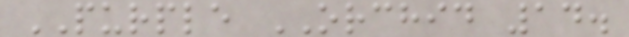PURPLE ORCHID 14.
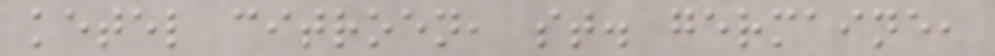ketel citroen, st. germaine,
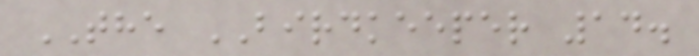THE BIRDKEEPER 14.
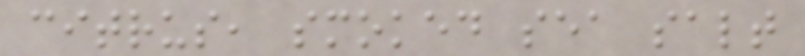citrus, smoked sea salt
